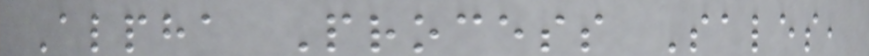Alpha Process Sales,
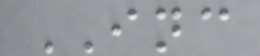INC
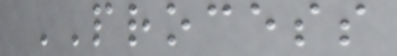PROCESS
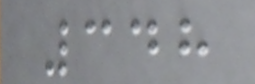348
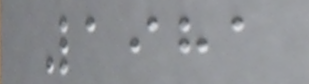1981
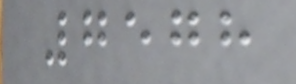7578
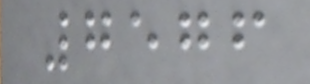7576
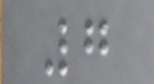7
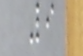9
